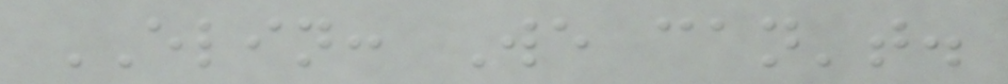ELIN: We can't.
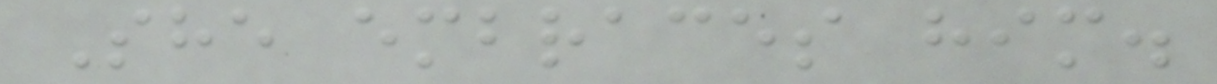She embraces him.
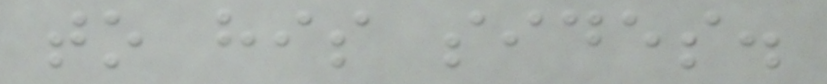to his sides.
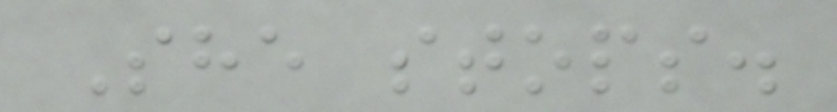She stops.
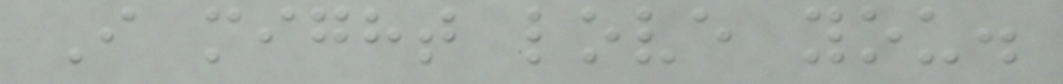I might love you.
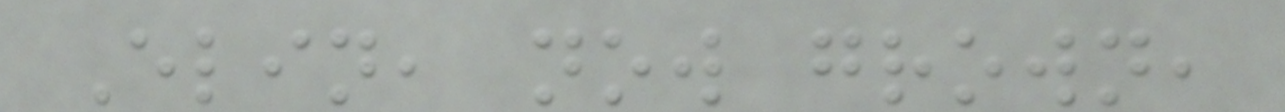Elin, now grown,
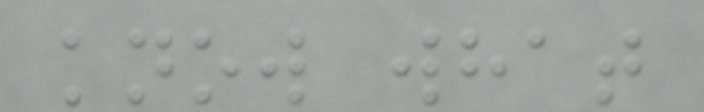know what
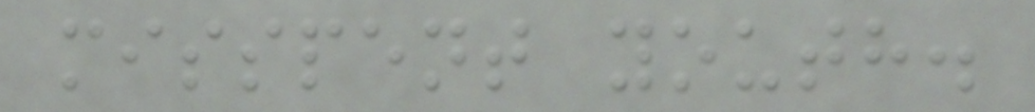misspent youth.
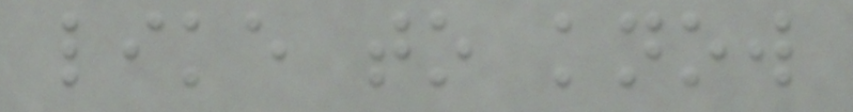like to know
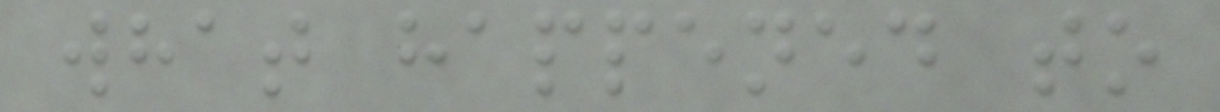what happened to
